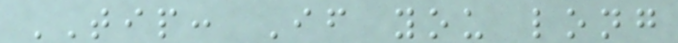TIP: If you long
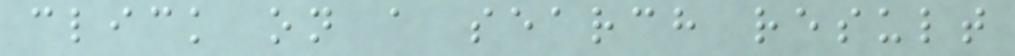click on a search result
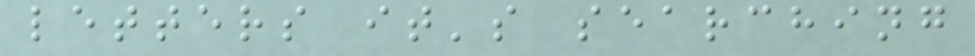letters it's searching
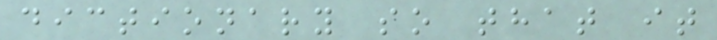dictionary so that it
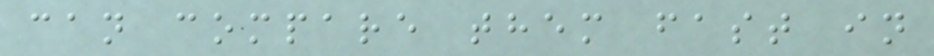can compare them fast in
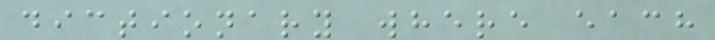dictionary where each
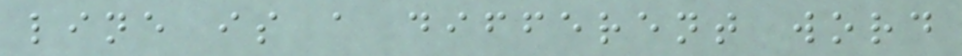line is a different word
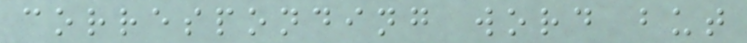corresponding word but
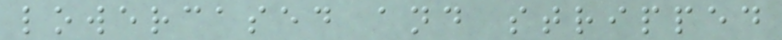lowercased and stripped
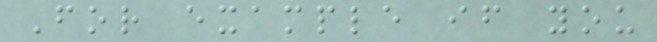For example if you
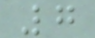7
